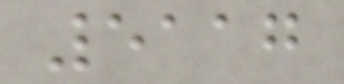5117
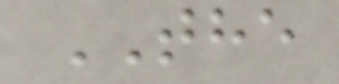THE
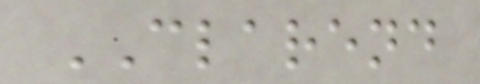CLAREND
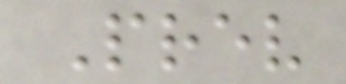Prev
